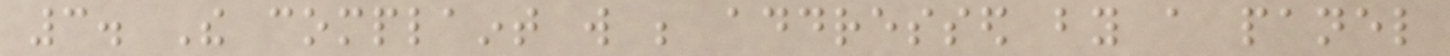3. The complaint will be addressed by a panel
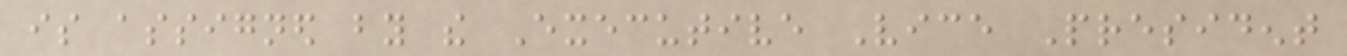is assigned by the Executive Vice President
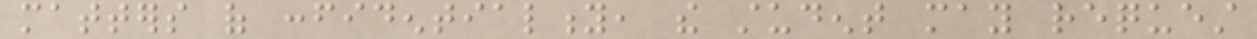matters of confidentiality, the student may request
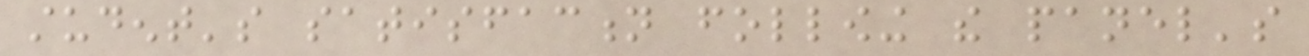student's satisfaction following the panel's
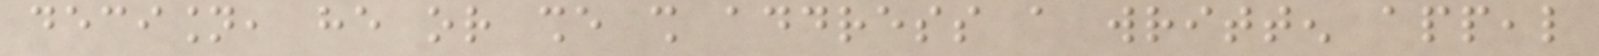decision, he or she shall address a written appeal
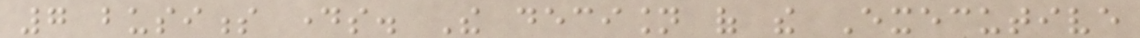7 business days. The decision of the Executive
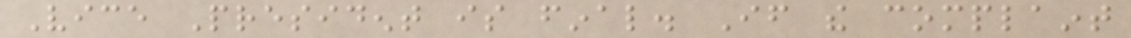Vice President is final. If the complaint
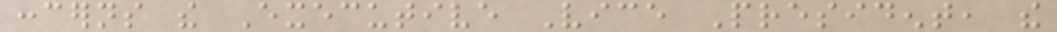concerns the Executive Vice President, the
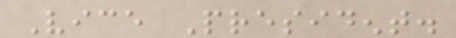Vice President.
